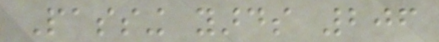Passing yards 206
